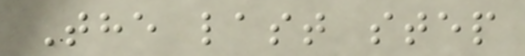The last step
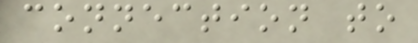connection to
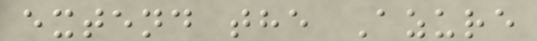extend the Azure
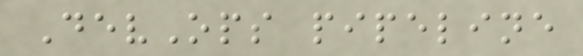DevOps pipeline
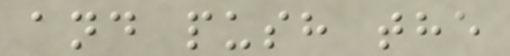and push the
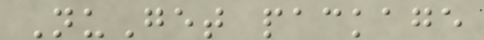NuGet package
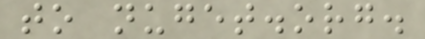to nuget.org.
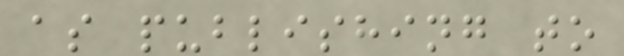as publishing to
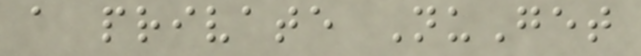a private NuGet
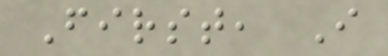First, I
